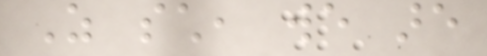As such, we are
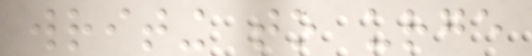writing to urge
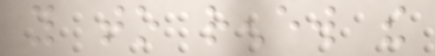you to renew the
